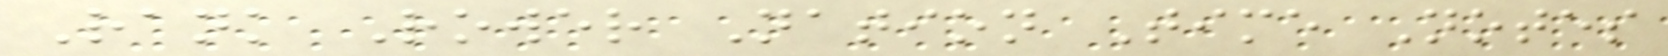Rank Rower Nation Time Notes
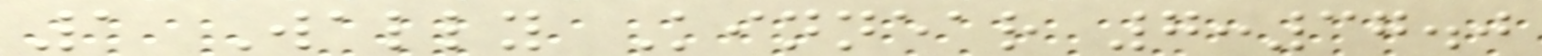1 Wally Kinnear 7:37.0
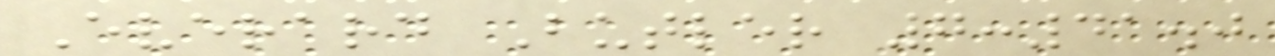Everard Butler 7:41.0
